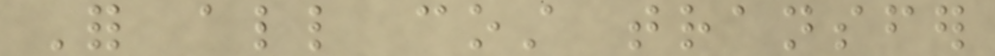For all cost transfer
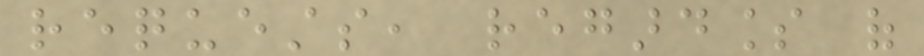requests, regardless of
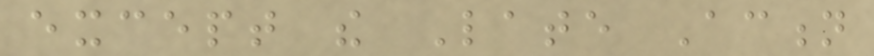except the Late Action
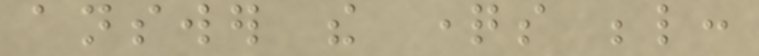answer the questions below:
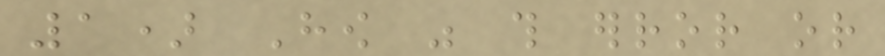1) How was this error or
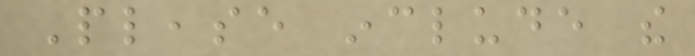Please include the
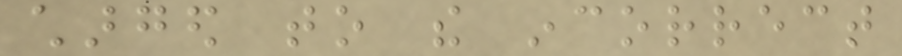charged to the incorrect
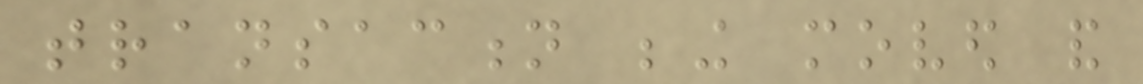transaction being moved and
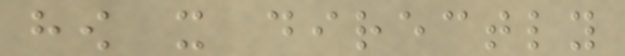how it directly
